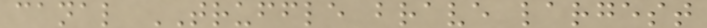canal TRUFFLE brave largest
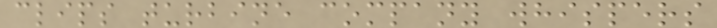clips turbine company whispers
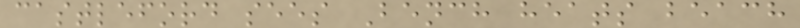castleford sees Bench heats beach
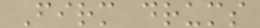Firm drums
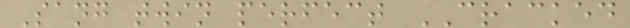Sang twin perfect CRACKED
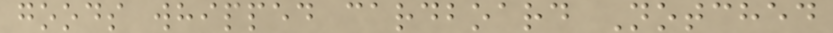goods whipped cardboard Notched
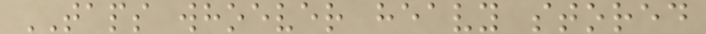TAPS whoever heavy stored
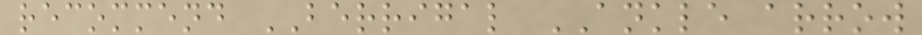recommend BERRIGAL ANKLE arrow
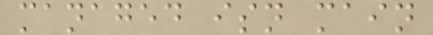managed isn main
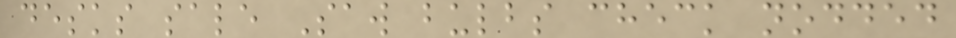desks sale Saw bulbs check nodded
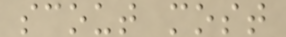scout most
